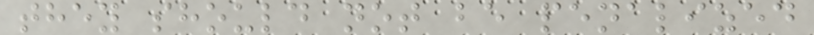they should not be penalized
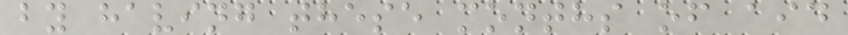by having these months of aid
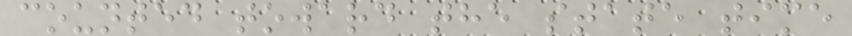counted toward the state time
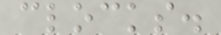clocks.
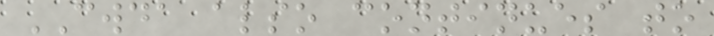CWDA also continues to
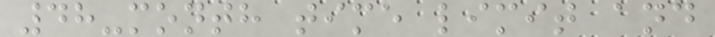48-month time limit and
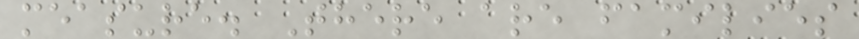measure. There are families
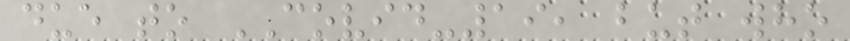due to COVID-19, but who
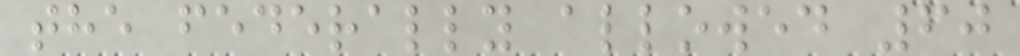the federally allowed 60
